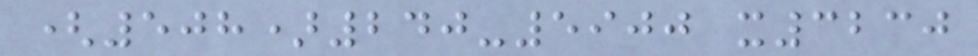(508)240-5900 x3230
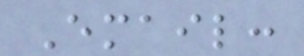Email:
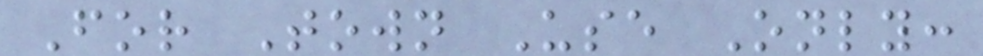For Town Use Only:
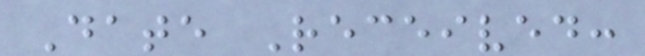Date Received:
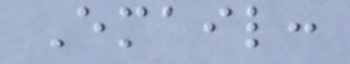Email:
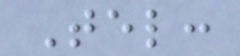Tel:
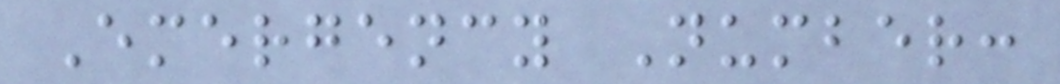Emergency Number:
